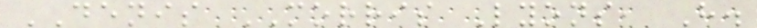DENIS MORRIS Lyons, H.
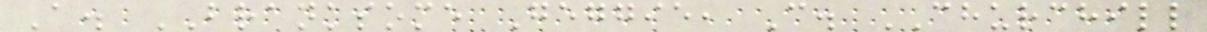A. BRANKSOME Geggie, C. CHURCHILL
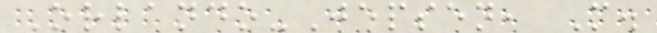Orlando-Jepsen, M.
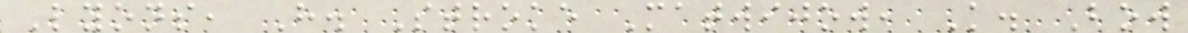Lyons, H. Stroke Matwijow, K. Bow
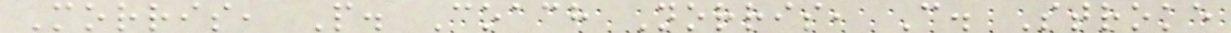Morris, P. Coach Norris, C. Stroke
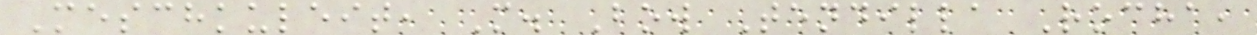Meschkuleit, M. Bow Tendilla Rocha,
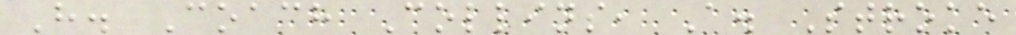H. Coach Collins, A. Stroke
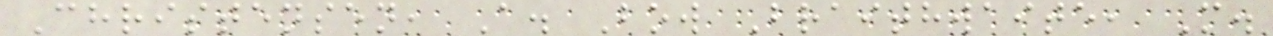Christensen, A. Bow Braithwaite, M.
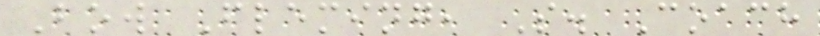Bow Fleming, S. Coach
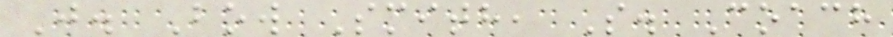J. Bow Smith, S. Coach
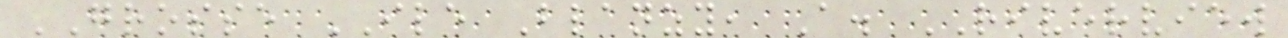GROSSE ILE Blanzy, A. RIVERVIEW
